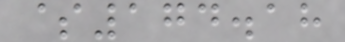$174.18
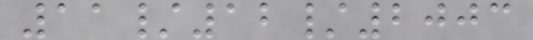11/12/2003
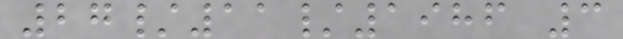27/11/1986 3
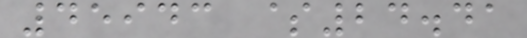45943 $24.41
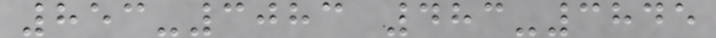853-3083 483-3845
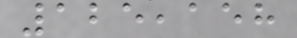125,158
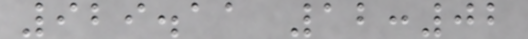929.11 12:02
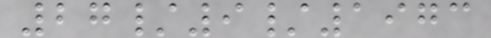27/9/1973
